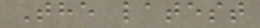The latest
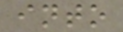into
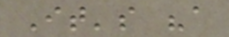It's "a
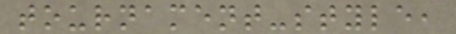tournament-style,
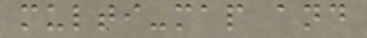multi-map and
